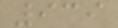939
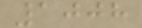1008
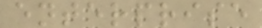enterprise
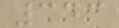343
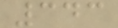343
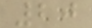20
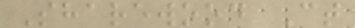Sharewood Ct
